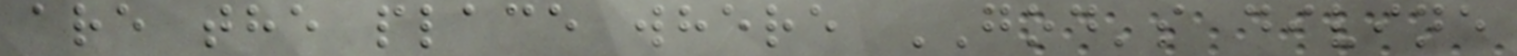are the place where GOD's divine
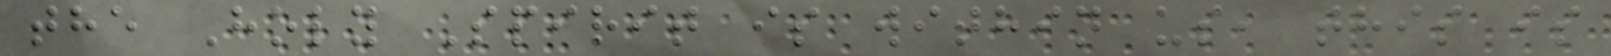the Holy Spirit is within us, this is
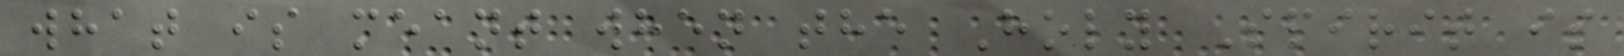what is meant when the Holy Spirit is
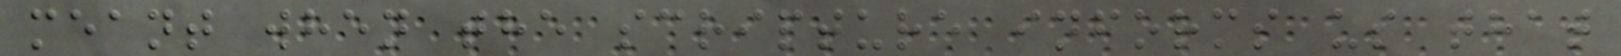meant when the scripture informs us that
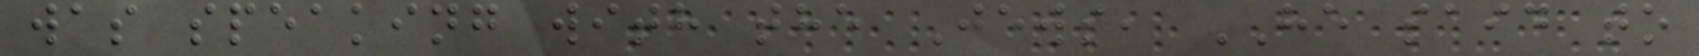was speaking with the Jews, HE said to
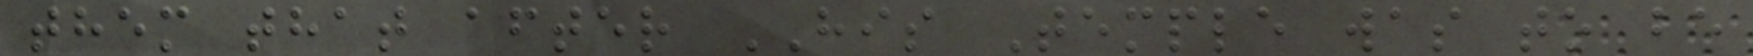them that after HIS Temple was to be
